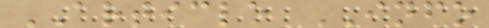ARTICLE INFO
